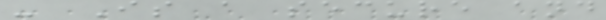- Is a secure and
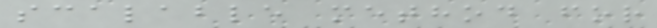scalable method for
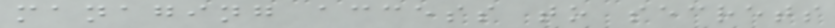managing access to secrets
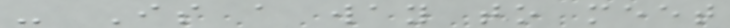- Is a way to meet
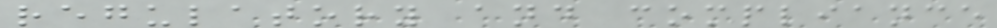regulatory and compliance
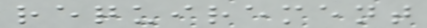requirement
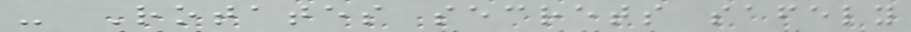- Rotates secrets safely
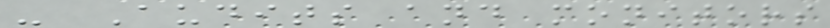- Audits and monitors
